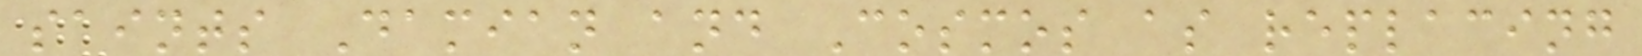saints Damian and Cosmos as replacing
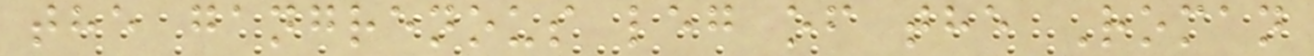the gangrenous leg of the Roman
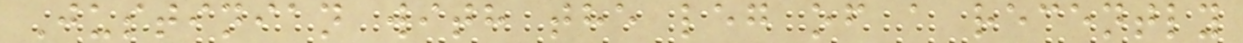Justinian with the leg of a recently
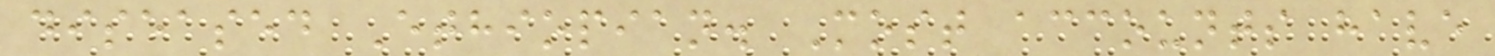diseased Ethiopian. Most accounts have
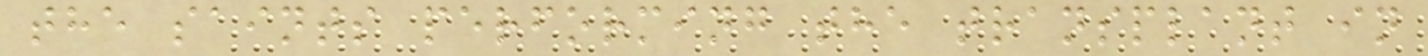the saints performing the transplant in
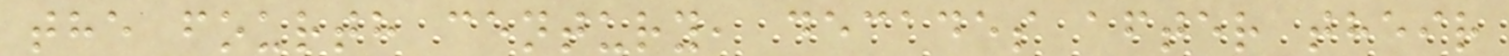the fourth century, decades after their
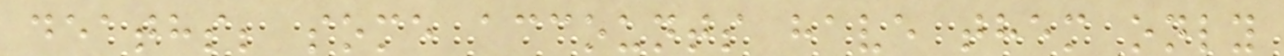deaths; some accounts have them only
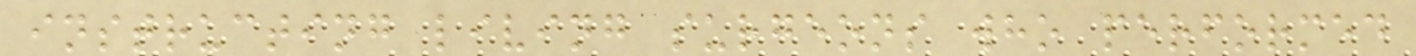instructing living surgeons who performed
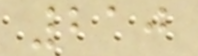210
